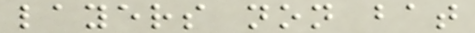layers non bat
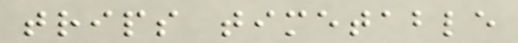trips timetable
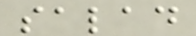salad
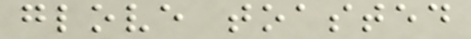glove toasted
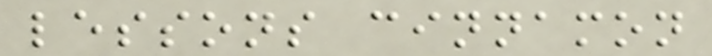lessons cinnamon
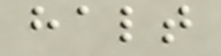halt
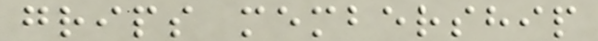grips membership
